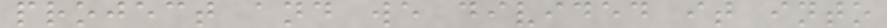project and we divided it into
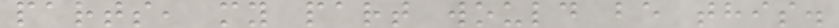parts, my part would be this.
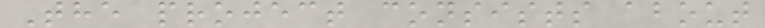The project consists about
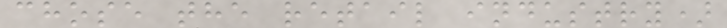chose the retail industry)
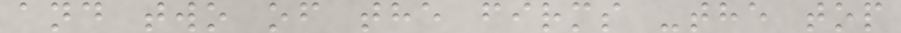and two of the firms -the top
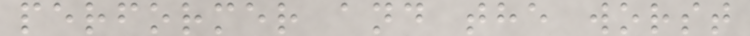performer and the worst
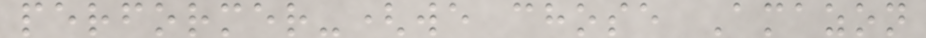performer-(we chose Amazon
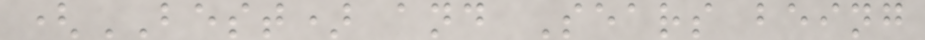(BEST) and Sears being
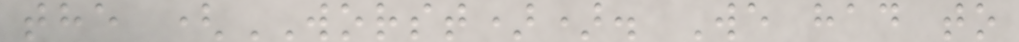the (WORST)). We had to
